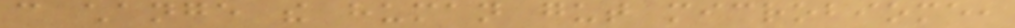can change the human gut microbiome,
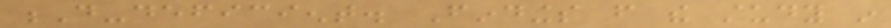D-deficient. Findings from the study in
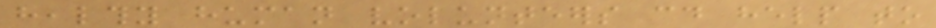healthy human volunteers could help to
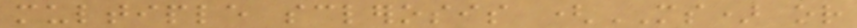multiple sclerosis (MS) or
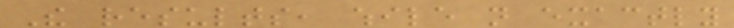The results, while not exactly
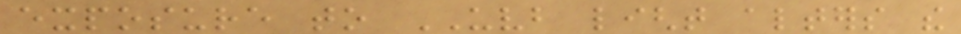exposure to UVB light alters the
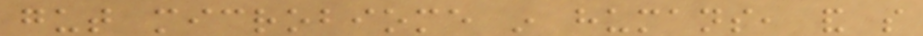gut microbiome in humans, and so
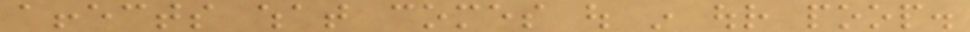affects what comes out in our poop.
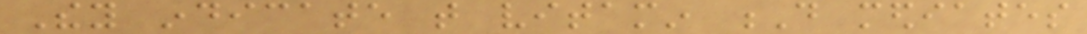They indicate that vitamin D mediates
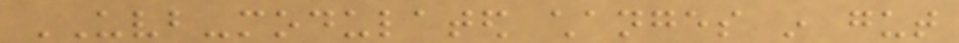UVB-modulated changes in gut
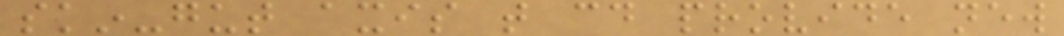skin-gut axis that could provide new
